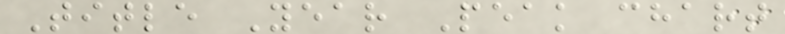Title Year Peak chart
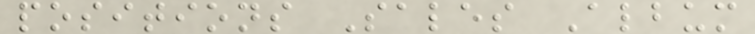positions Sales Album
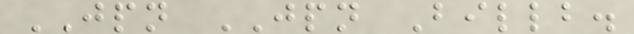JPN JPN Billb.
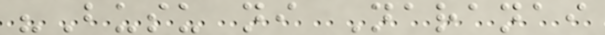"Busu ni Naranai
